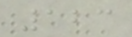123
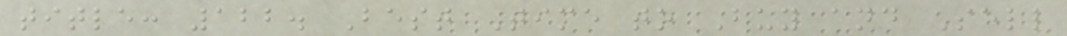title: 122. Best Time to Buy and Sell
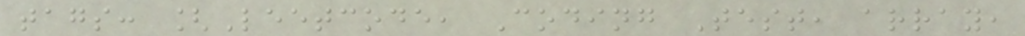tags: [Leetcode, Coding Test, array,
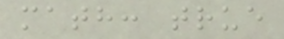math: true
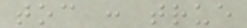toc : true
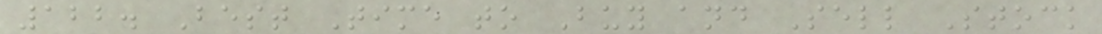122. Best Time to Buy and Sell Stock
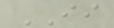II
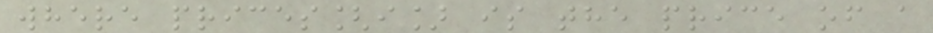where prices[i] is the price of a
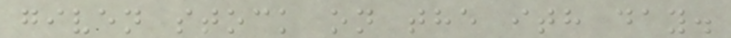given stock on the ith day.
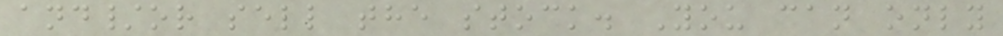and/or sell the stock. You can only
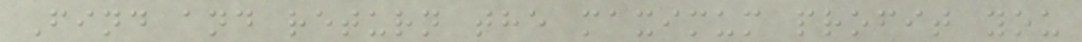Find and return the maximum profit you
